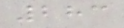283
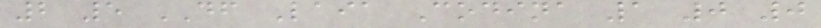2 5 DF Laia Codina 1 0 0
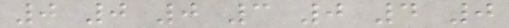0 0 0 3 0 4 0
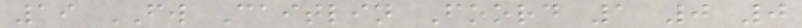19 FW Caitlin Foord 1 0 0
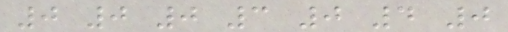0 0 0 3 0 4 0
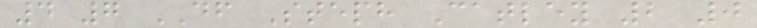4 7 DF Steph Catley 2 0
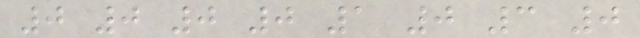0 0 0 0 1 0 3 0
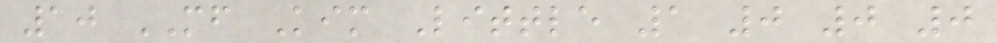10 MF Kim Little 1 0 0 0
